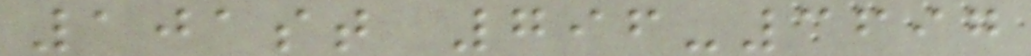101st 796-3697
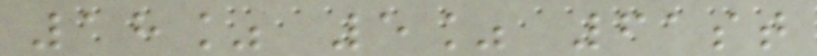18% 5% 61st
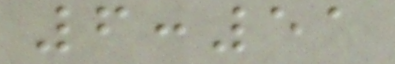6:51
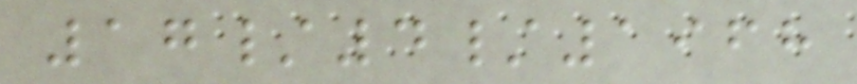17/4/1968
